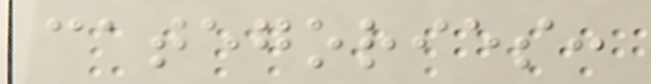categories:
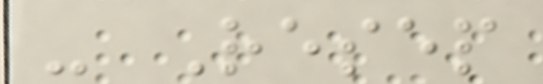- Resep
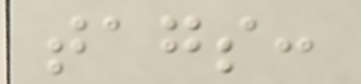tags:
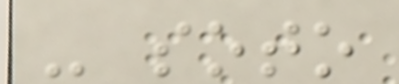- soto
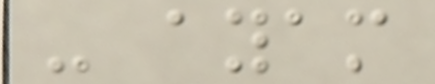- ayam
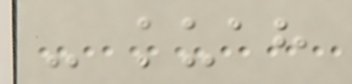- kuah
